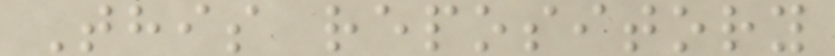This repository
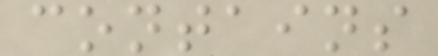contains
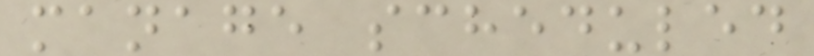manage scheduled
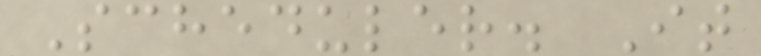Scheduler. It
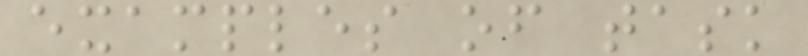examples of task
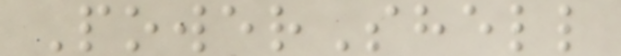PowerShell
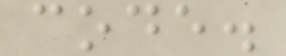code.
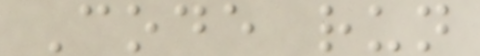Code run
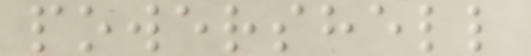powershell
